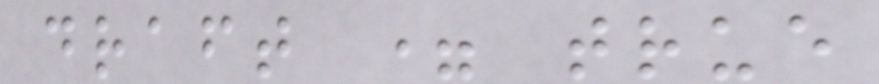draft = true
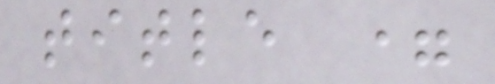title =
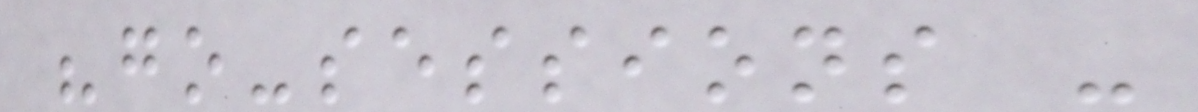"go-sessions -
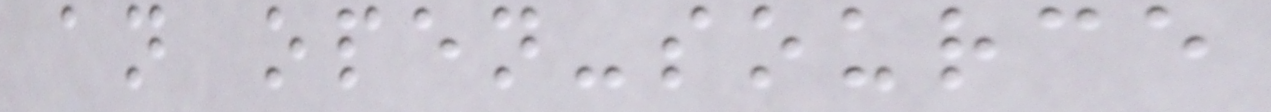an open-source
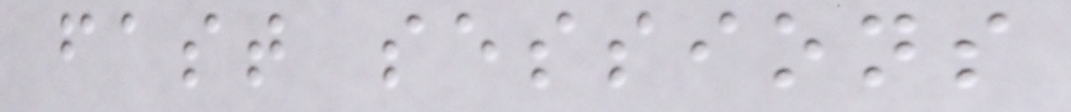fast sessions
